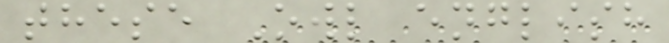these Owl english
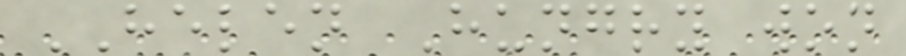HELEN Hungry won
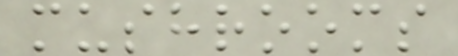mushrooms
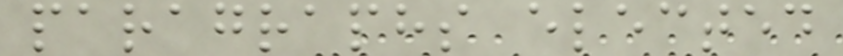paragraphs elected
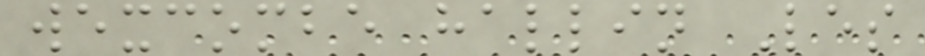wexcombe hallin Les
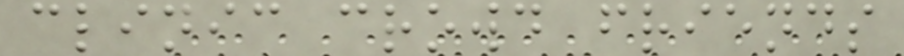clinic crowd friends
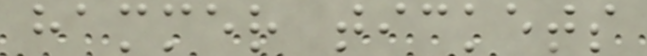hammer tickets
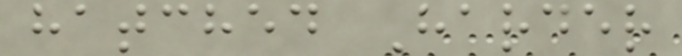hatched Harder
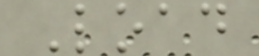Load
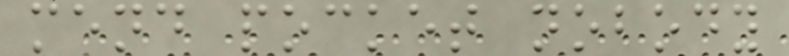mend pocket nobody
